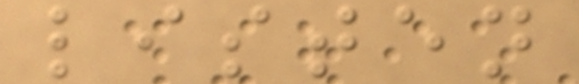listen
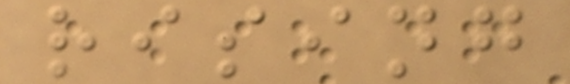rising
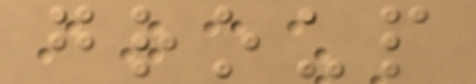group
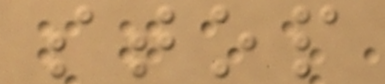stop
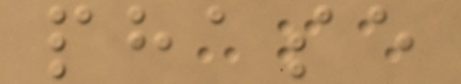phase
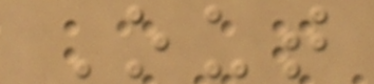Out
